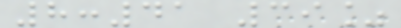8:41 39%
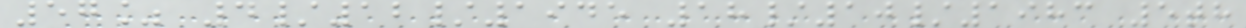57% 4/12/1945 18/10/1983 5th
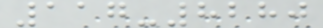117-8280
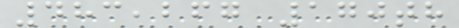483,267 170th
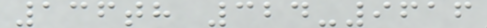136th 324-9616
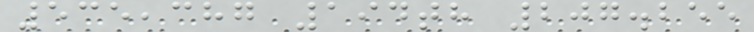535,387 194th 207.255
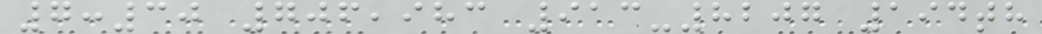7:30 706,983 913-8207 194th
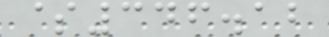$346.12
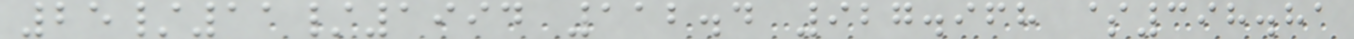25/11/1994 112.4 927.968 $398.81
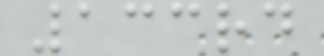133rd
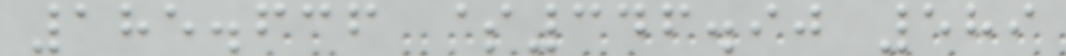185.636 $346.90 589
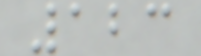123
